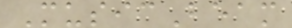MusicBeam
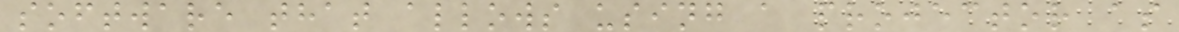software that allows using a projector as
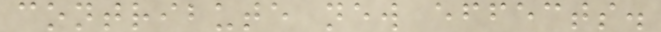contribute new effects.
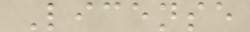License
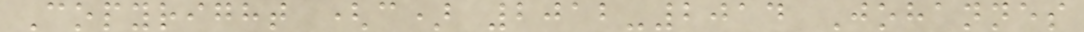Copyright (c) 2012-2014 Johannes
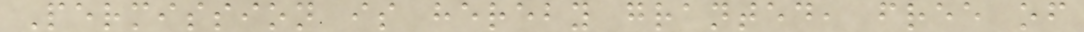Permission is hereby granted, free of
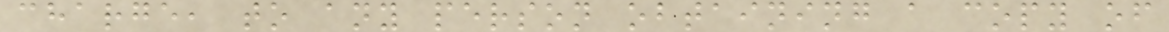charge, to any person obtaining a copy of
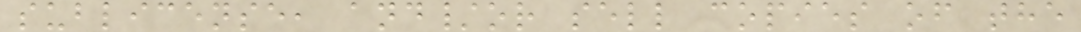sublicense, and/or sell copies of the
